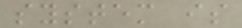system is
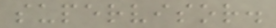supervisor.
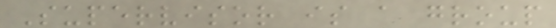Supervisor is a group
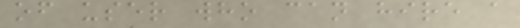of user who can hire a
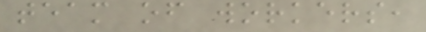team of workers,
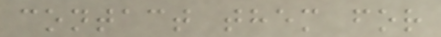contact them for
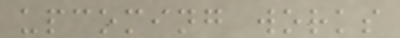upcoming works
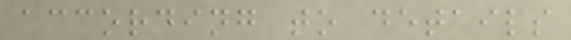according to details
